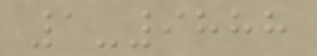1-9888
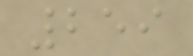259
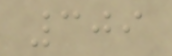309
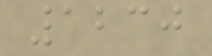1230
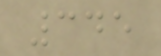345
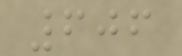606
